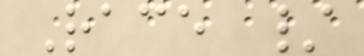Race /
